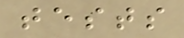tests
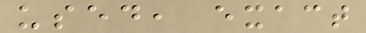used, exact
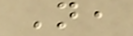N,
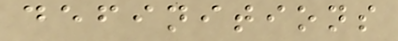definitions
